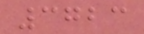3723
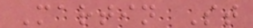Martin St
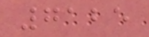7125
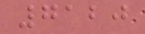7120
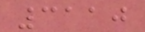3110
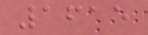1615
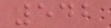542
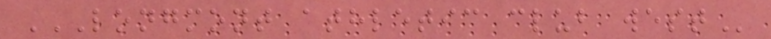LONGMONT ATHLETIC CLUB WEST
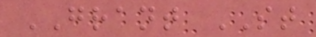GRANT ST
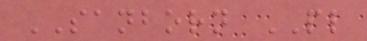SANBORN PL
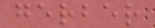gerber
